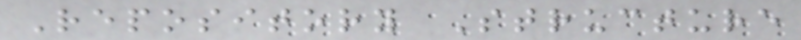Repository Structure
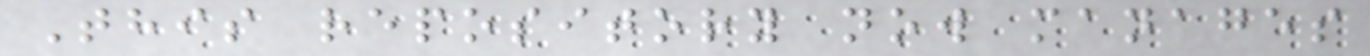This repository now manages
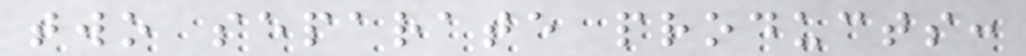two separate products:
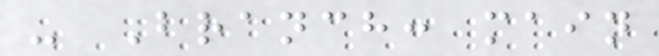- Branch: main
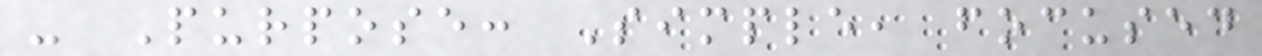- Purpose: Simple, focused
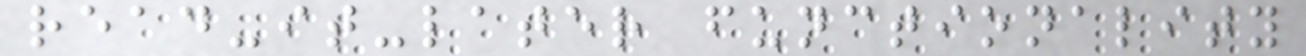read-it-later functionality
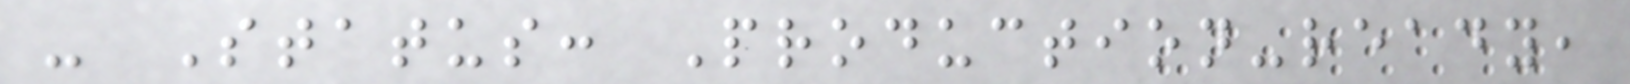- Status: Production-ready,
